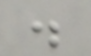.
